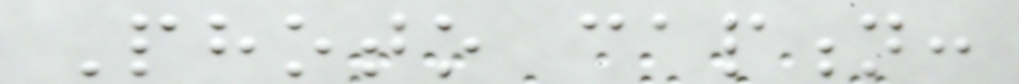Photo caption:
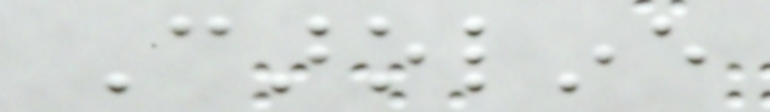Caroline
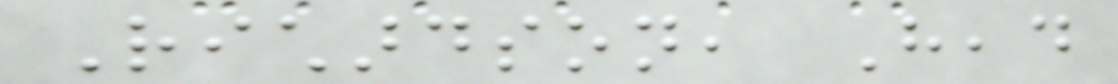Richardson, Head
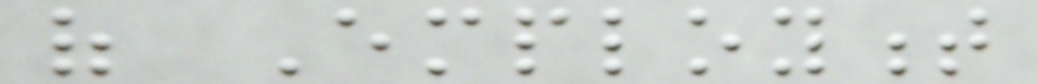of Employment
